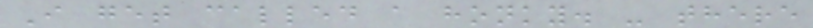I get called a honky. - there
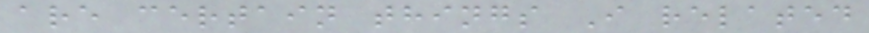are certain things I related
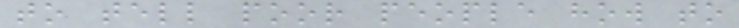to tell poor people how to
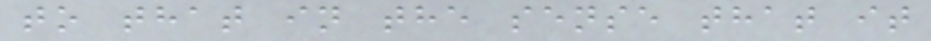to that in the sense that it
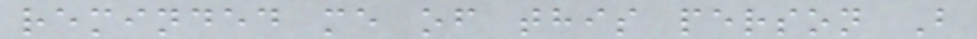reminded me of this person B
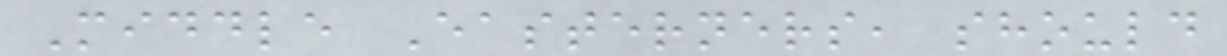Middle Easterners, should
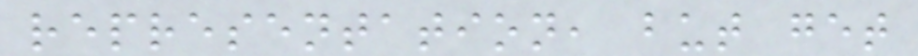representation, but get
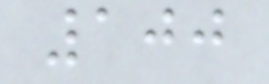100
